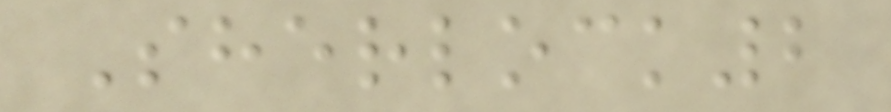Sherlock2
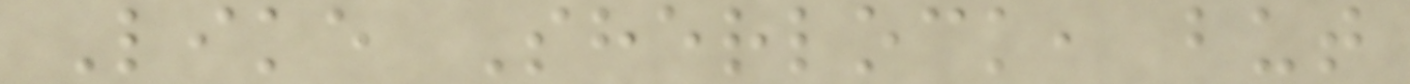Like Sherlock, but
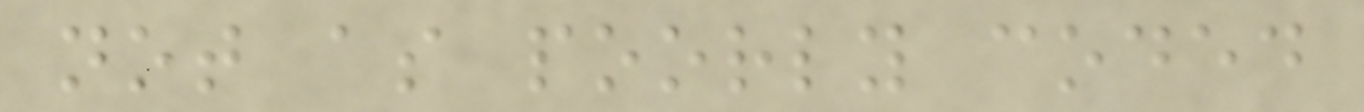not as poorly coded
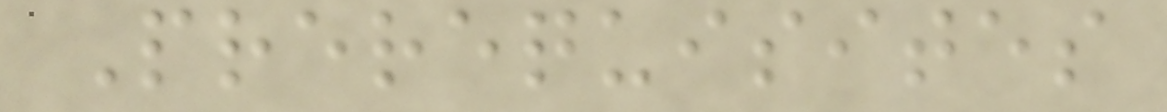Prerequisites
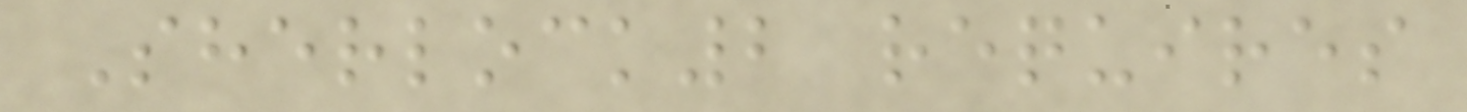Sherlock2 requires
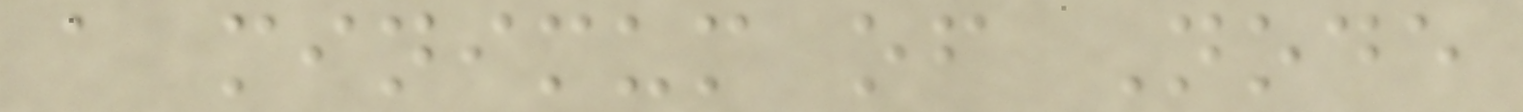a minimum of Node
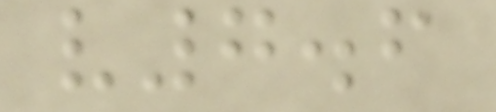v7.6
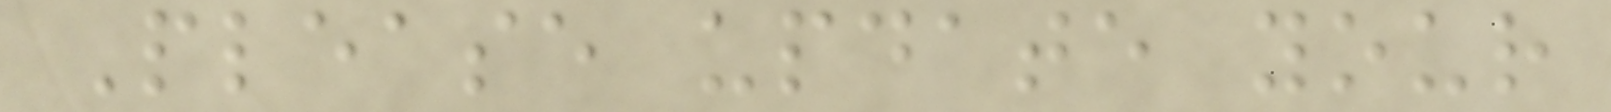Please update your
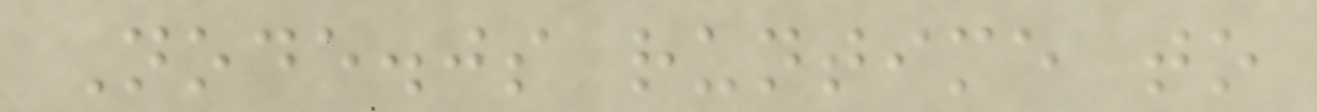Node.js runtime to
